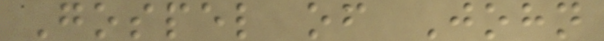Gospel of John
